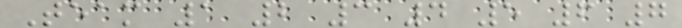Team 1 2 3 4 5 6 7
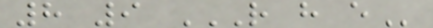8 9 R H E
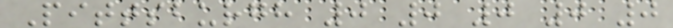Pittsburgh 0 0 0 0 0
